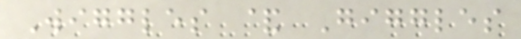Wiggles & Giggles
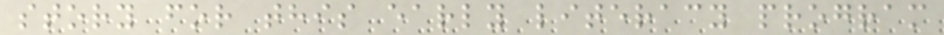story for this early literacy program
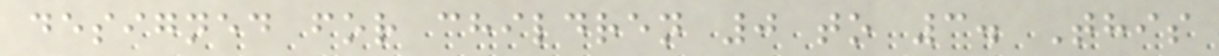designed for children 0 to 3. This
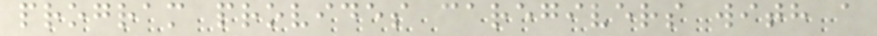program provides caregivers with a
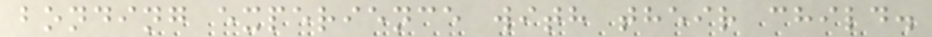bonding experience with their child.
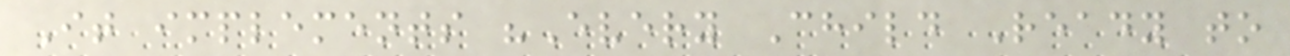It implements "Every Child Ready to
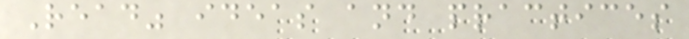Read" ideas and practices
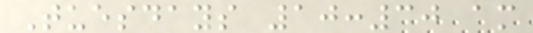Tuesdays 10:30 am
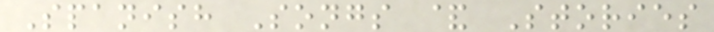Spanish Songs & Stories
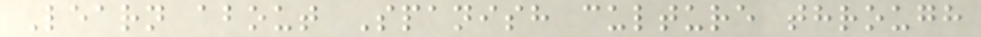Learn about Spanish culture through
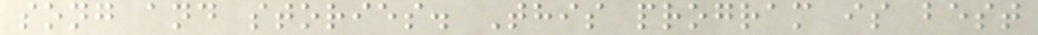song and stories. This program is best
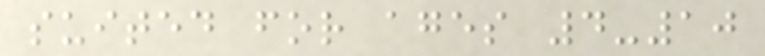suited for ages 4-10
